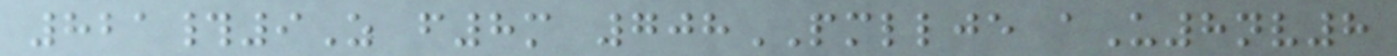821#9Z f8m 708PMLLJE aU8nv8
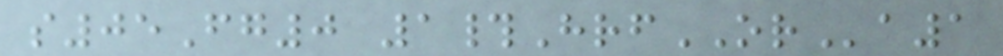s05Fg0 1#HrfORa1
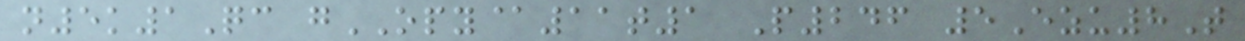n5k1Qc gOPY@11t1 P246 5Ezu8T
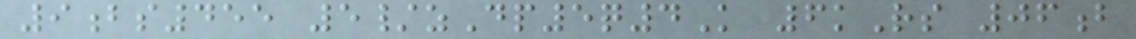9bs455 5/zDp5q4K 6kRs 06b
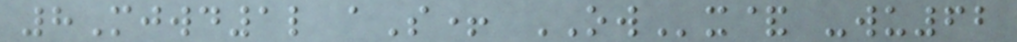8Mjwd1l aS+ OWx& -wu62
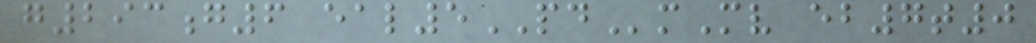g293g6 eal5PDmMv eb7t0
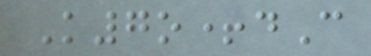K7o+dC
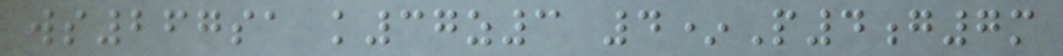ws267sa k37z3 4*P4g7m
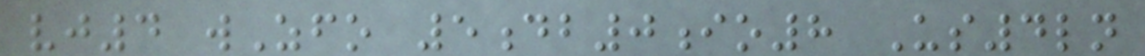vj4 wZfo 5db0io8 Us4ln
